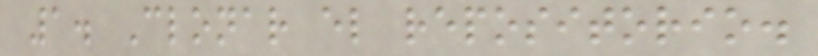1. Clonar el repositorio.
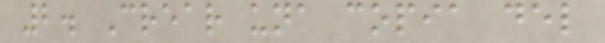2. Crear una copia del
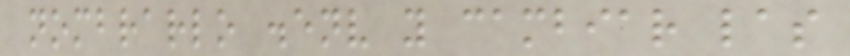nombrarlo .env y cambiar las
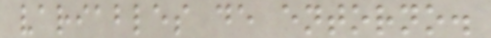variables de entorno.
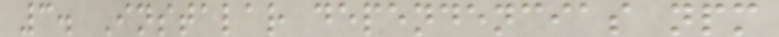3. Instalar dependencias npm
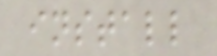install
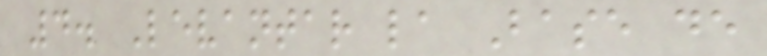4. Levantar la Base de
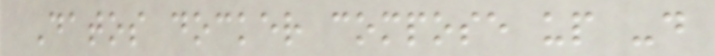Datos docker compose up -d
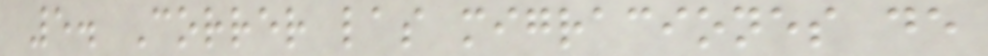5. Correr las migraciones de
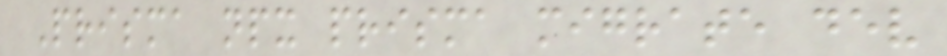Prisma npx prisma migrate dev
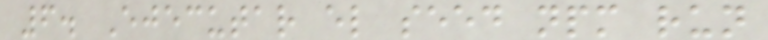6. Ejecutar el seed npm run
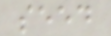seed
